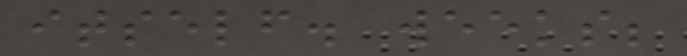itself. weeks;
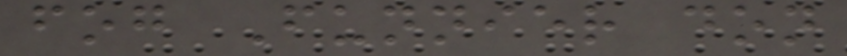fog Funnier don
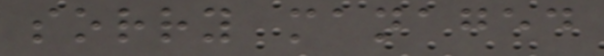sorry managed
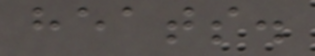heats.
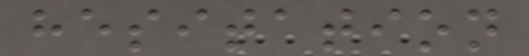hesitation
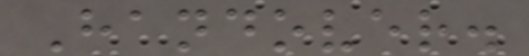Handover.
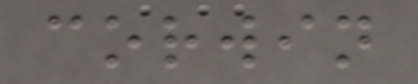corwin
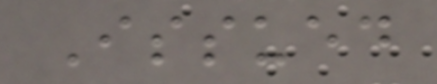Issued
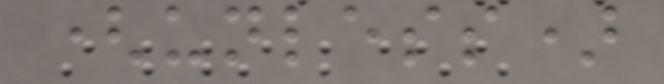(unless)
